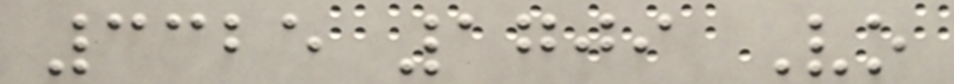3325 1709 Vo
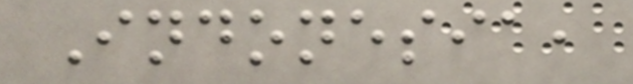Indonesia,
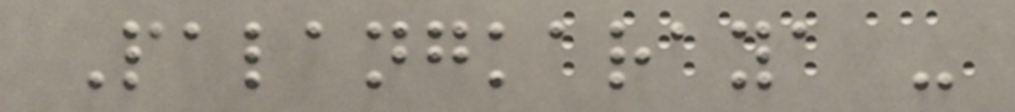Palangkaraya -
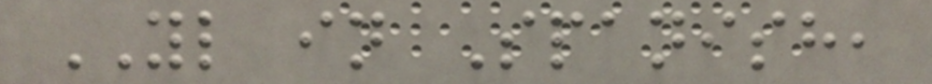YL in Spanish,
